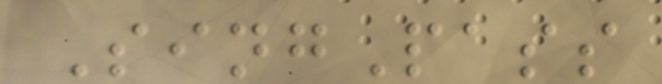SingPass
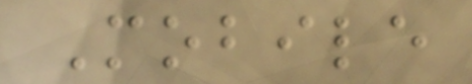Mobile
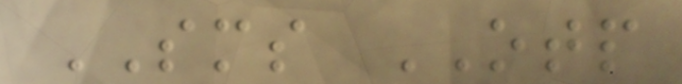SMS OTP
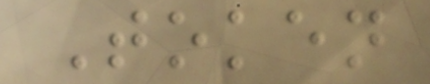Token
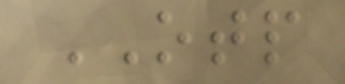OTP
